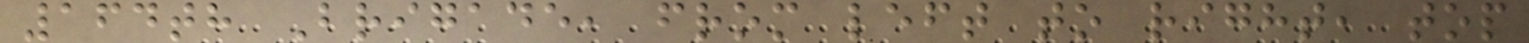164th Brigade, from left to right, top
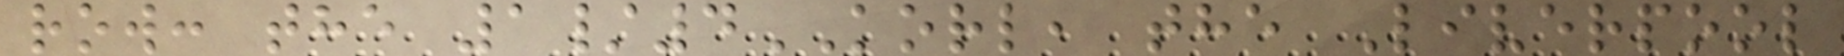row: the 1/4KORL, the Liverpool
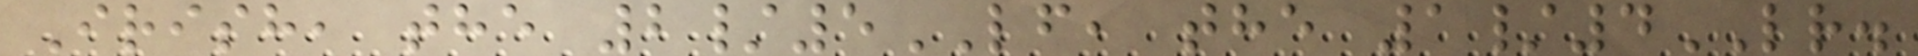Irish, the 2/5LF, the 1/4LR.
